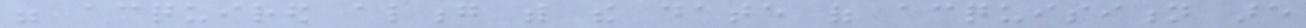were acquired along with the date of acquisition are
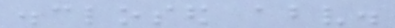disclosed above.
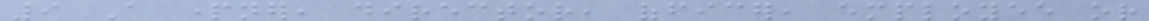9 A partner, director, officer, employee or
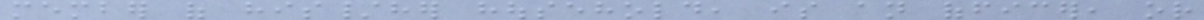member of his/her household, is an officer, or
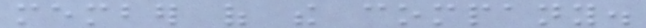member of the company.
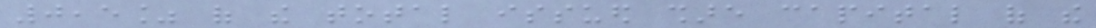0,5% of the total issued share capital of the
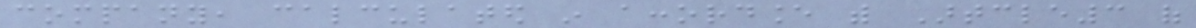company, calculated in accordance with Artcle3 of
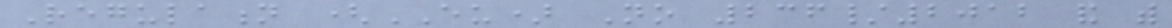Regulation (EU) No 236/2012 and with
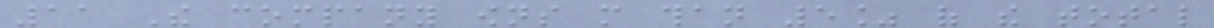11 The company owns more than 5% of the total
